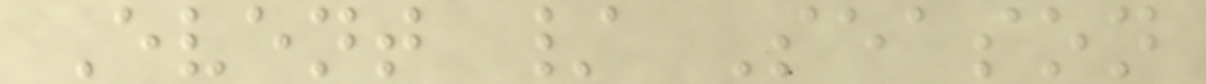Event / Season
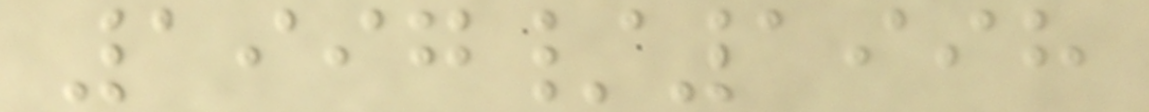1997/1998
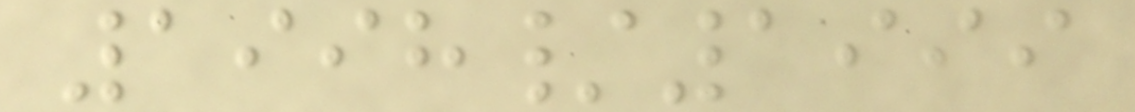1998/1999
